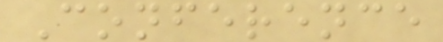Conference
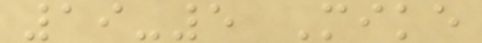19-5 Mike
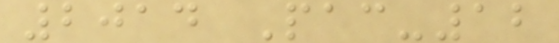2014 Pac-12
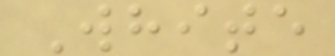White
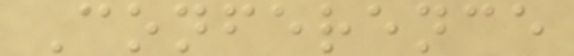Conference
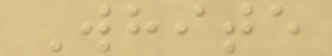White
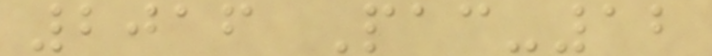2016 Pac-12
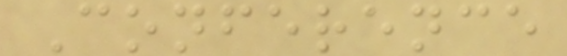Conference
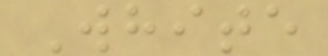White
